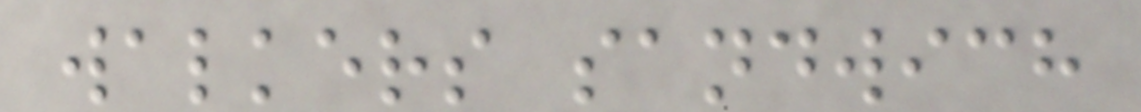walkers sandwich
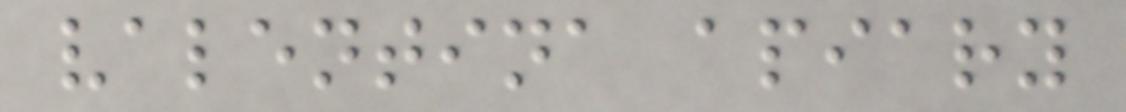valentina apiary
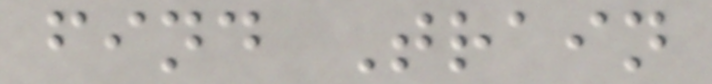find Train
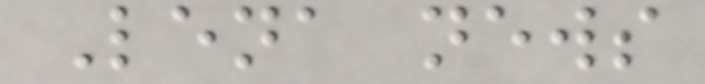Lena news
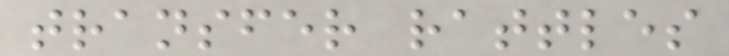transfer rattles
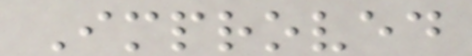Improved
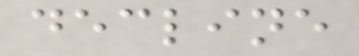decline
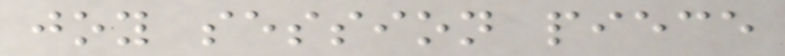joy session piece
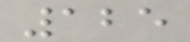125
